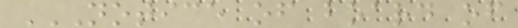NOTICE OF BOARD OF
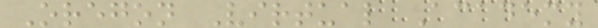Oregon Virtual Academy
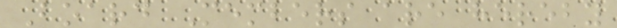Board Members are hereby
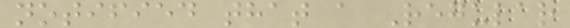notified that a Regular
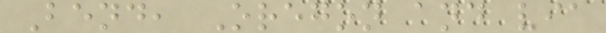Bend, Oregon and via
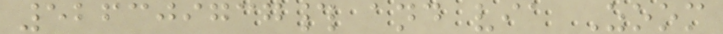526309737# and via Zoom
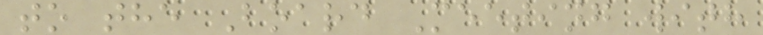to the Board Meeting with
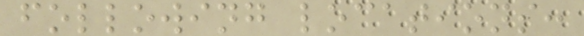following locations:
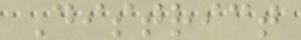District
